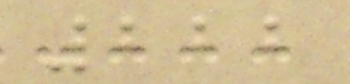222
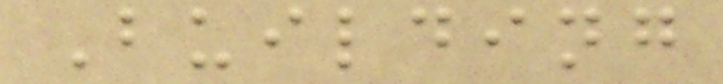Building
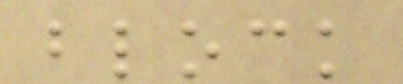block
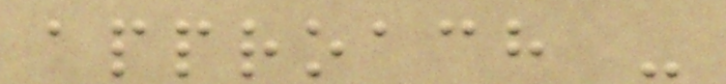approach -
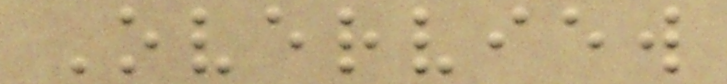Overview
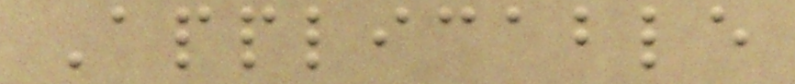Applicable
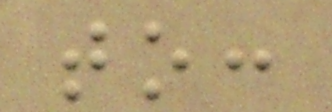to:
